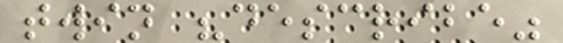twin "describe"
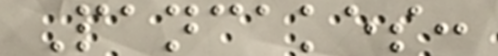Pancakes:
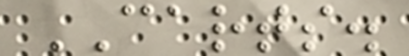CARTS.
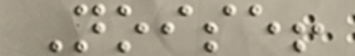Noise!
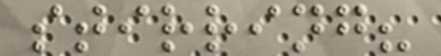stirring?
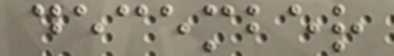december
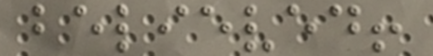believed!
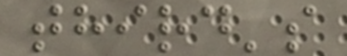third's
